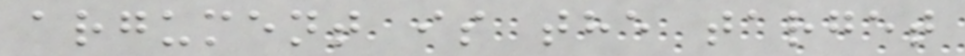argument is the target
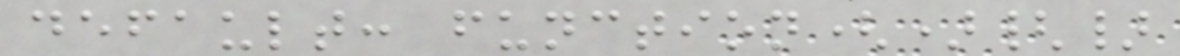default: function(){}
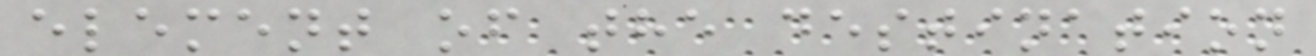element of the destination
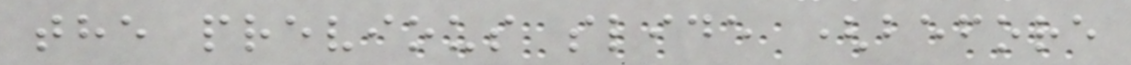the previous slide (before
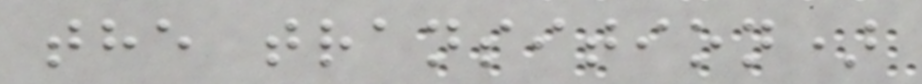the transition)
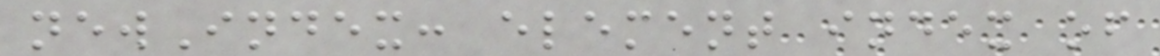newIndex: element index of
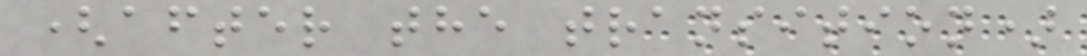(after the transition)
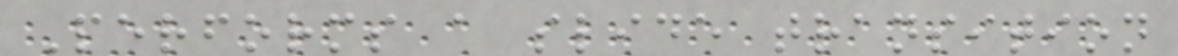Performs a slide transition
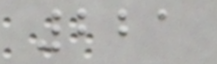221
